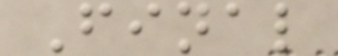Final
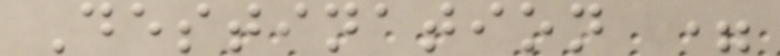Destination =
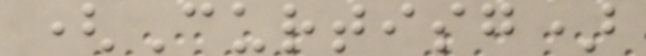(Curtisg)
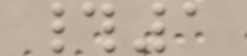#1
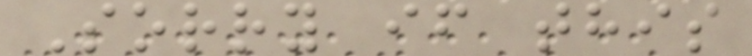Sorry if this
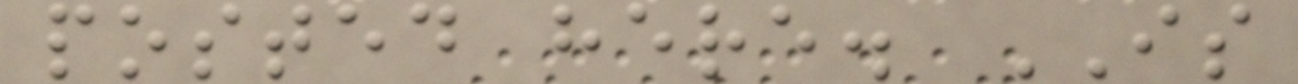posted here. IS
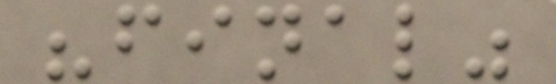"final"
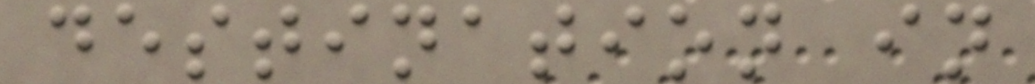destination in
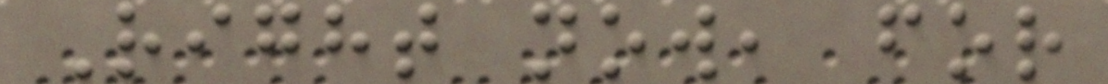Right now, for
